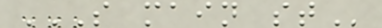S MAIN ST
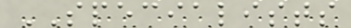SPECIALISTS
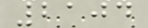2104
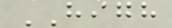HIGH
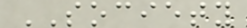SOCIETY
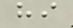hi
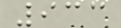933
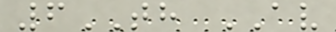6TH AV
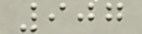907
